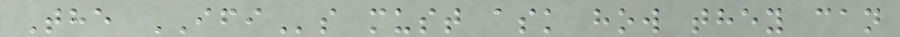The IFIs must ask how they can
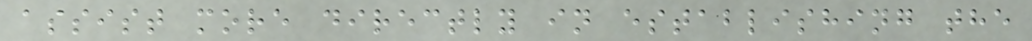assist more directly in establishing the
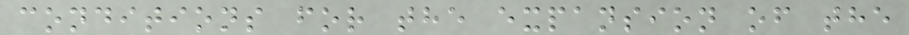conditions for the expansion of the
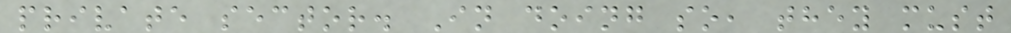private sector. In doing so, they must
